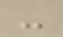-
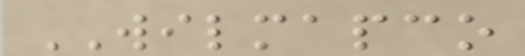WILMAPCO
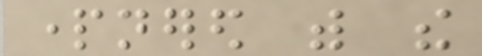partnered with the
